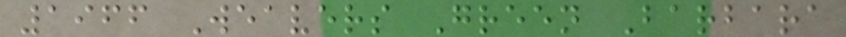1966 Weavers Green Barbara
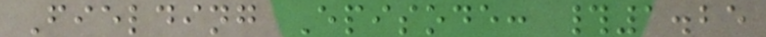Fielding Episode: #1.25
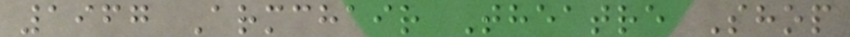1967 Armchair Theatre Shop
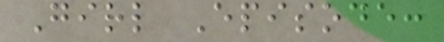Girl Episode:
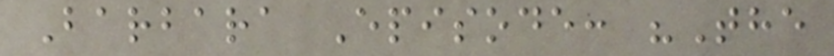Barbara Episode: "The
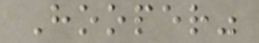Hooper"
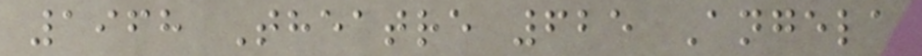1968 Theatre 625 Angela
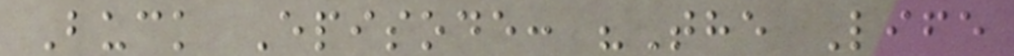Buck Episode: "The Life
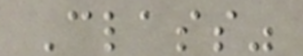Class"
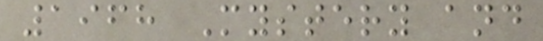1968 Mystery and
